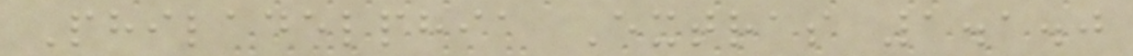Philadelphia Extras 1.1.0
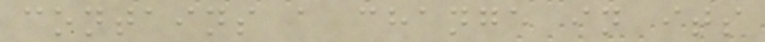contains a change in its
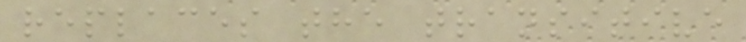replaces the transitive
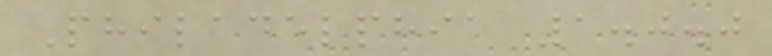Philadelphia 1.0.0
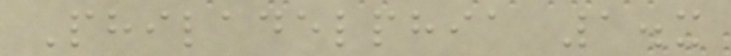Philadelphia 1.x
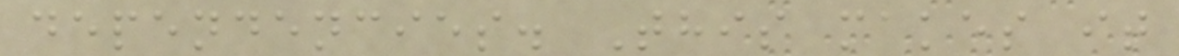dependencies. This makes it
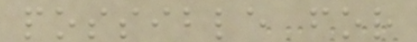possible for
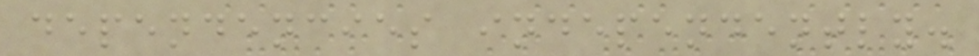dependencies independently.
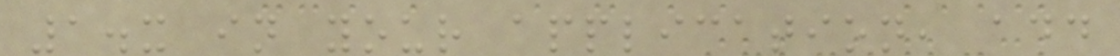1.x in your application, add
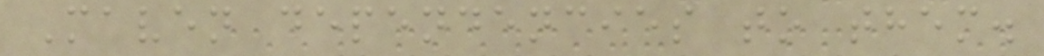Maven dependencies to them.
